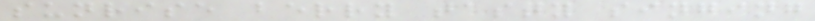sunrise berry tasty singing
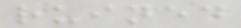ruined
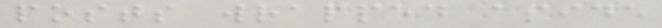posts wrapped aside
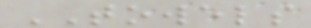TOWELS
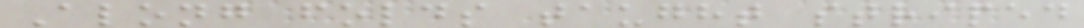Along folds taught striped
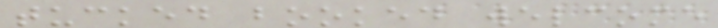tucked booked welcome
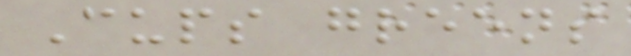Cups greens
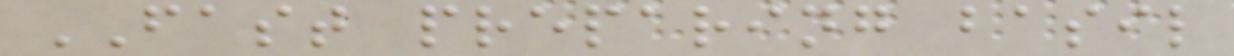FAST preparing basil
